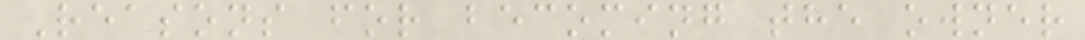Reasons for becoming the owner
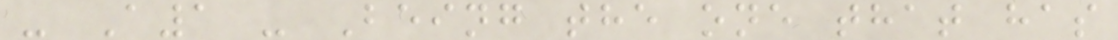- A1 - Being the one that has
